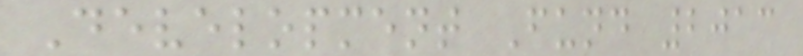Development Fund 2013
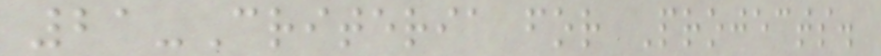21-Criteria for Projects.
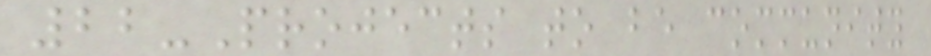22-Projects to be community
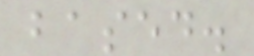based.
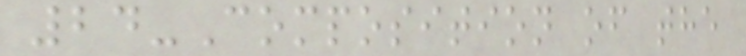24-Composition of the
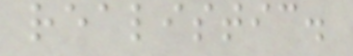realistic.
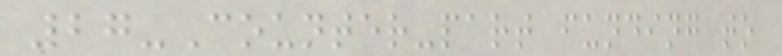27-Counter-part funding to
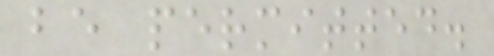be permitted.
